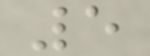5
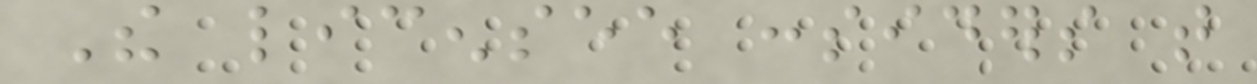The licensee considers that
